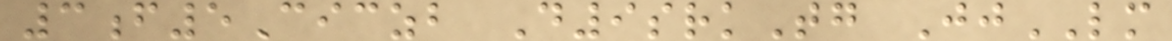3f5Ciczb D9srkTg JjLM
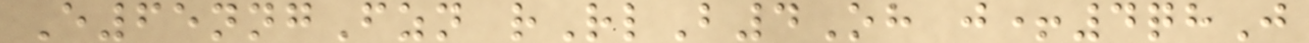E65nngFzn rRlB4Oh j+4qhJ
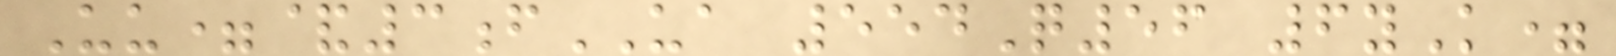Uu=&3fUA 554Q56 6yK=
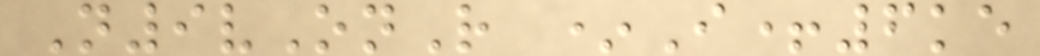N9vOnR *I+6ke
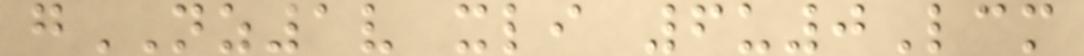gNZ1v xli 6u0Lcm
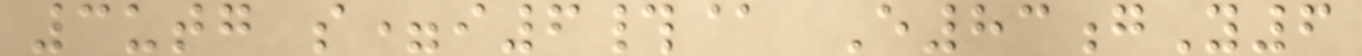3utg s=i6#@ E83gY6
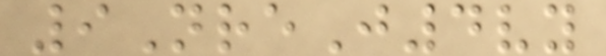9NreJ4vy
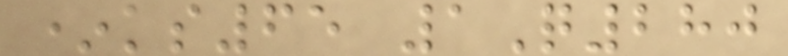*ks65 1Q280
